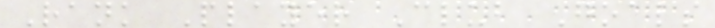Rank Player Club Goals
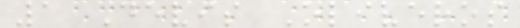1 Devis Oliveros
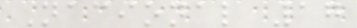Nacional 17
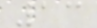13
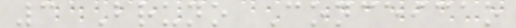3 Bruno Conceicao
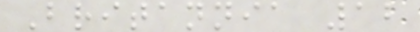Britannia 12
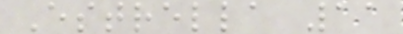Estrella 11
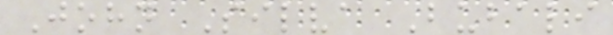John Silva Bubali
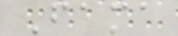Fama
